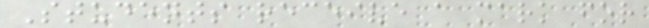Students receive a mark for
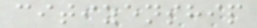citizenship
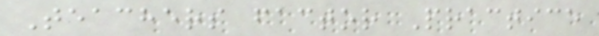Teachers factor Practice
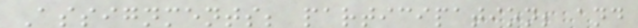Assignments; participation; and
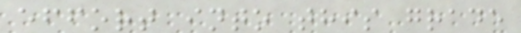effort into this grade
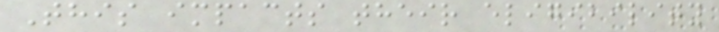This impacts their eligibility
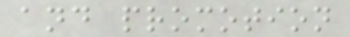and promotion
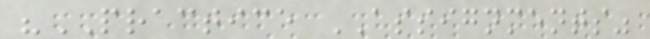"PRACTICE ASSIGNMENTS"
